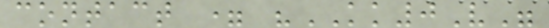contact = "KK0V"
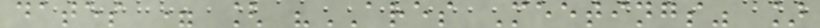dates = [ "ARES Meetings" ]
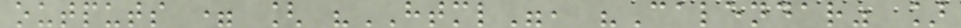outputs = [ "HTML", "Calendar" ]
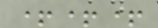+++
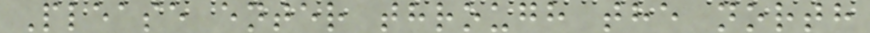Please enter through the north
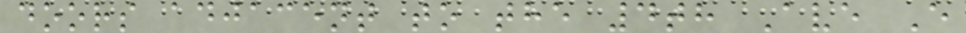doors adjacent to the 4th Ave E
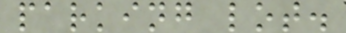parking lot.
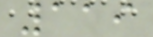119
